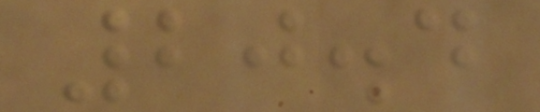20.4
